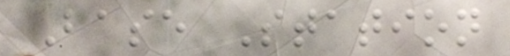Base Station
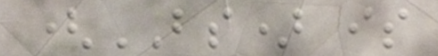(BS) is
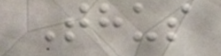Thus
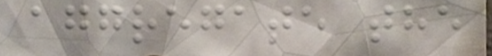aggregate the
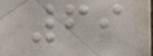69
